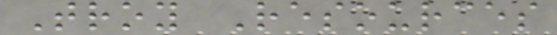Troy Resources
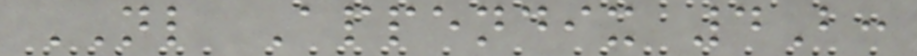NL Appendix 4B:
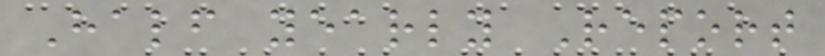Half yearly Report
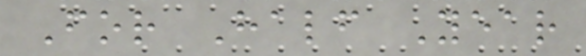For Half Year
